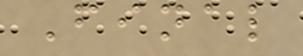Final
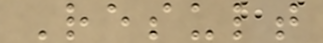Result
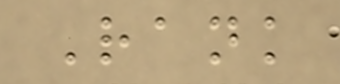Rank
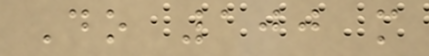Do 100 m
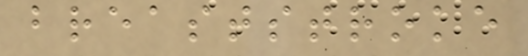breaststroke
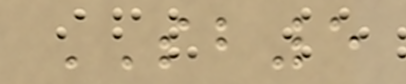SB5
